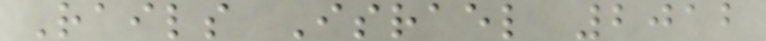Rails Israel 2012
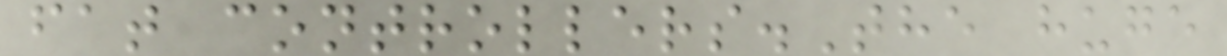fat controllers.The huge
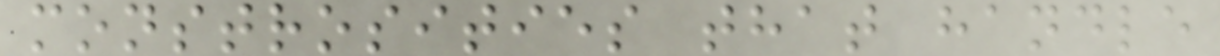monstrosities that handle
